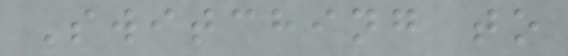Switching to
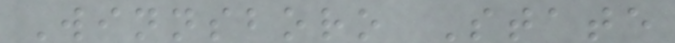Winnsboro State
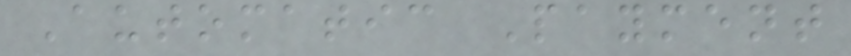Automatic Payment
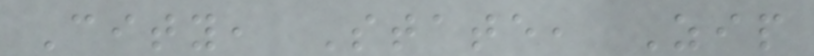City, State, Zip
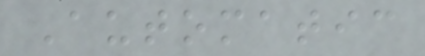Automatic
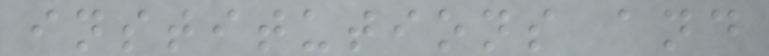institutions and
